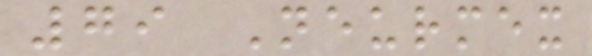79 Neurmex
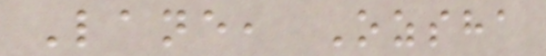Lane, Ozsha
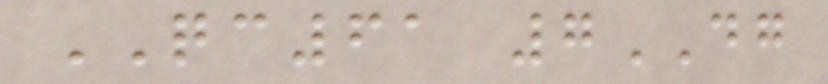QC61 7DG
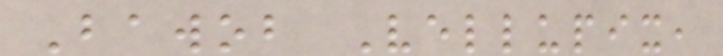Bawob Vellupix,
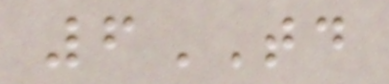6TD
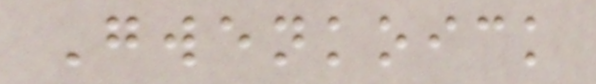Gwenkoick
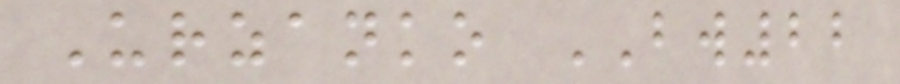Urzanko BW22
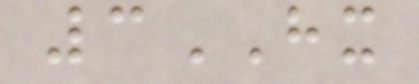3HX
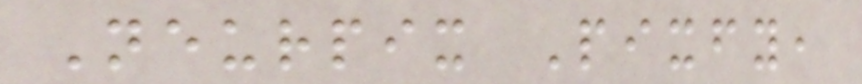Neurpix Pixfy,
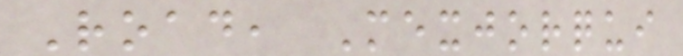Road, Mexjorqui
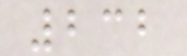232
